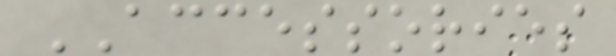ACCESSORIES
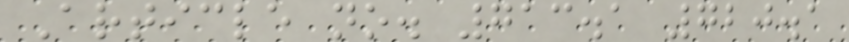Article no. 713.1 720.1
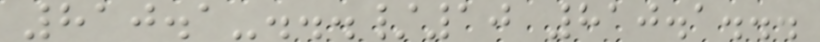810.1-.../10 810.1...
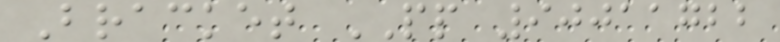Bracket PP 90011722
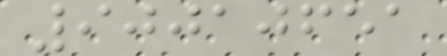90010651
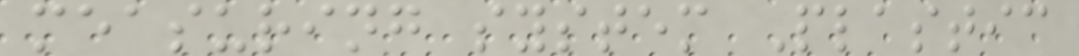measuring system Plastic
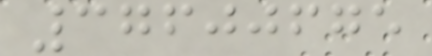37600675
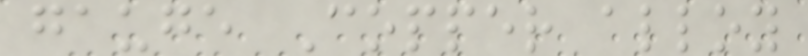gauge Copper alloy
